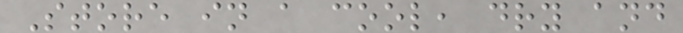Store in a cool, dry and
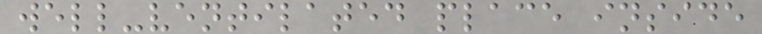well-ventilated place inside
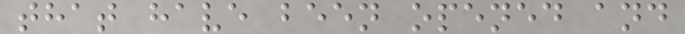that have been opened and
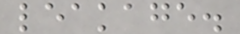leakage.
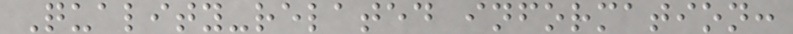Quality-related information:
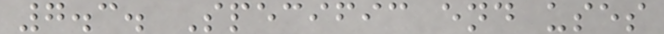7.3. Specific end uses
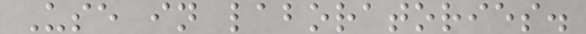Use in laboratories.
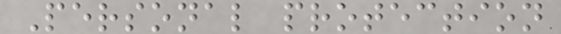Personal protection
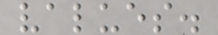values.
